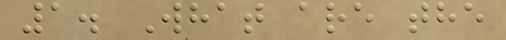1. What are the
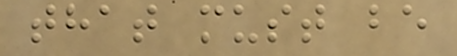that must be
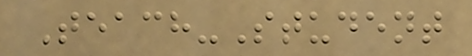Teach-Student
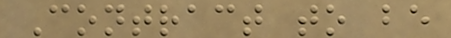Contract to be
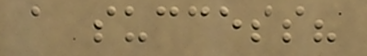a success?
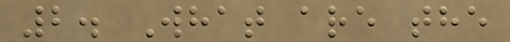2. What are the
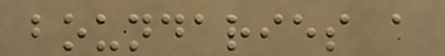boundaries a
